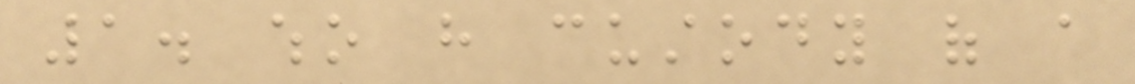1. who have custody of a
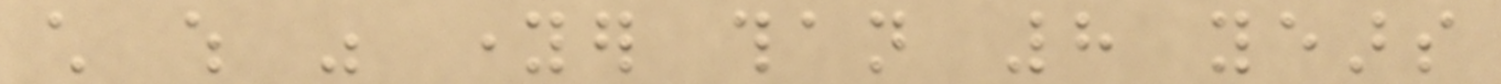child which was younger than 8 years
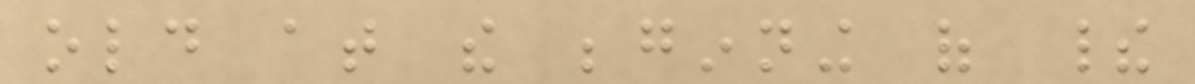old at the beginning of their
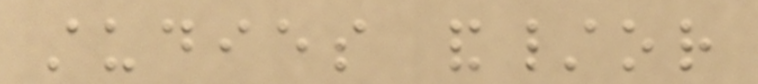studies and/or
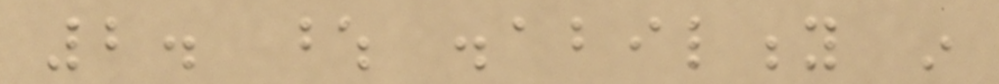2. whose disability in
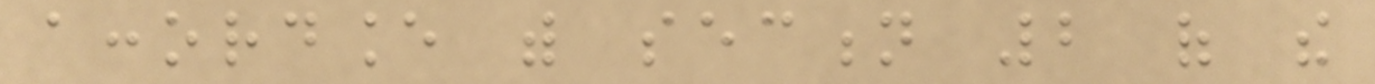accordance with section 2 of the
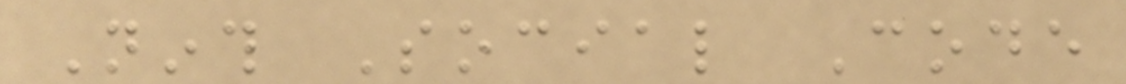Ninth Social Code
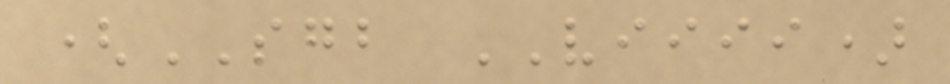(SGB VIIII)
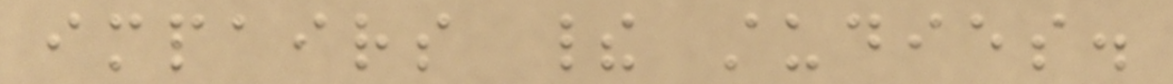impairs their studies.
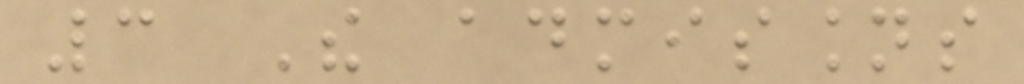3 The admissions
